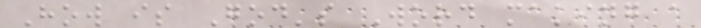How is God's Word making a
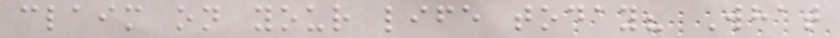claim on your life today? What
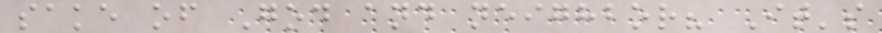sake of God and neighbor? It's
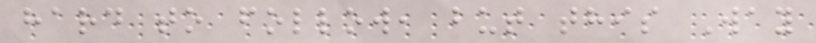hard to follow, but this Way
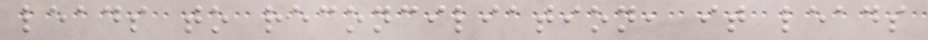leads to reconciliation, it leads
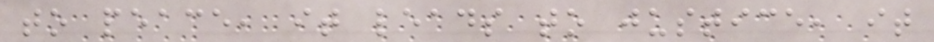to peace, it leads to justice, it
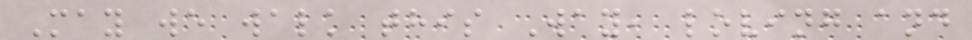May we walk this Way, loving and
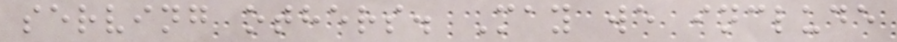serving others. May we include
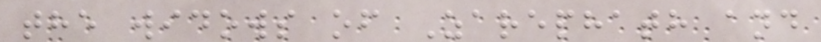the widows of Zarephath and
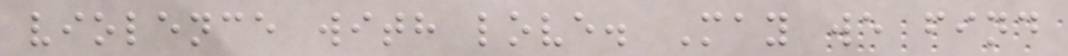violence with love. May we find
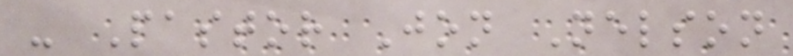- Pastor Jon Nelson
